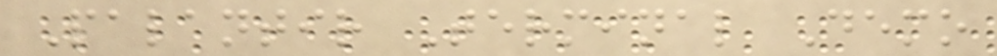Palantir Terminal Demo
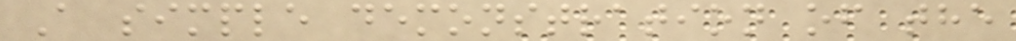A simple demonstration of the
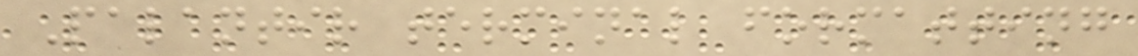Palantir terminal formatting
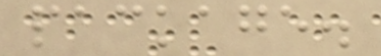package.
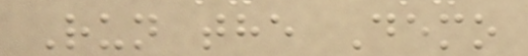Run the Demo
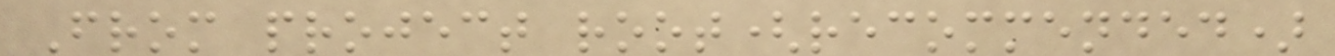From project root(recommended)
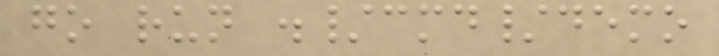go run ./cmd/demo
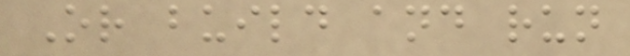Or build and run
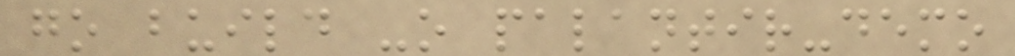go build -o palantir-demo
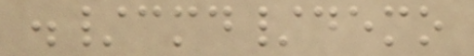./cmd/demo
